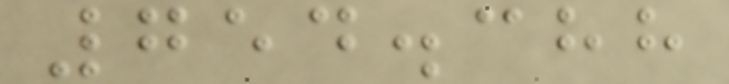754.388
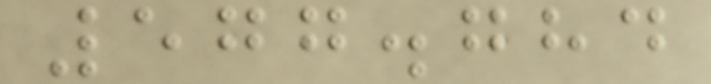577.784
